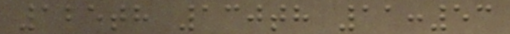125th 130th 11:53
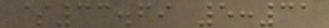$33.69 5:31
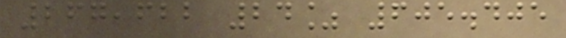267,622 24% 605.405
